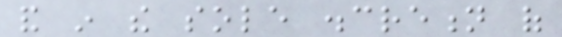and in the sole discretion of
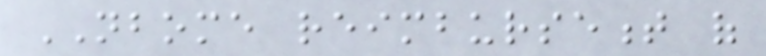NBOME reimbursement of
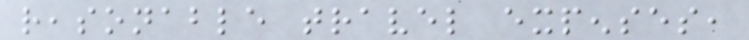reasonable travel expenses,
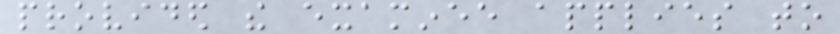provided the examinee applies to
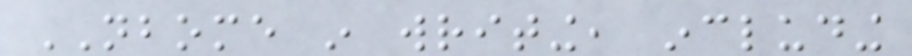NBOME in writing, including
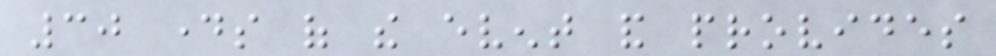30 days of the event and provides
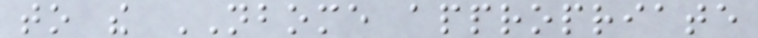to the NBOME appropriate
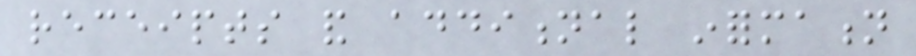receipts and additional information
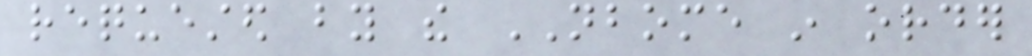requested by the NBOME in order
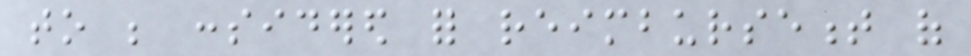to be considered for reimbursement of
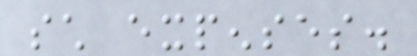such expenses.
